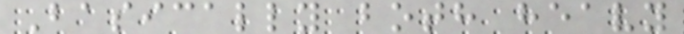Basically both heavy
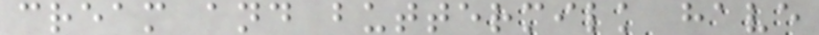cream and buttermilk have
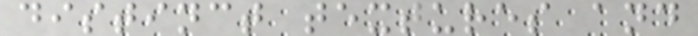distinct textures and
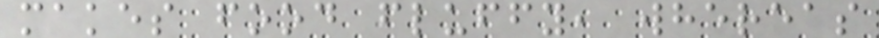makes food fluffy, whereas
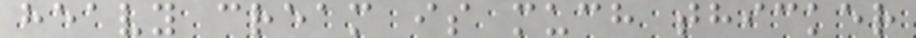heavy cream is much thicker
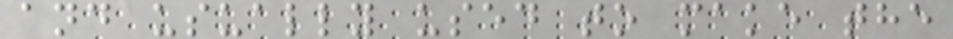and usually used to make the
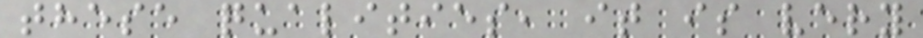these qualities, it is very
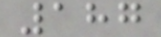187
